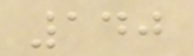140
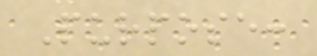Purpose:
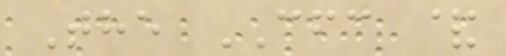The CFC &
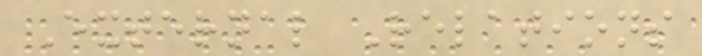External Relations
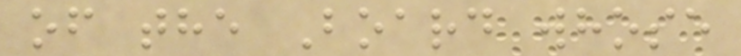of the Board whose
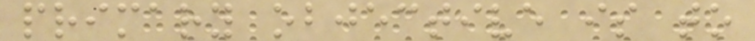primary objective is to
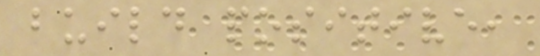build positive,
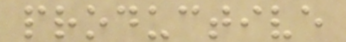productive
